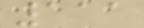111
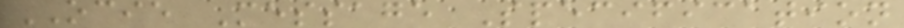OCIE Message Specification
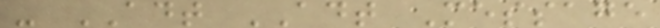- ADT ADT Message
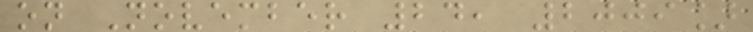on November 24, 2009]
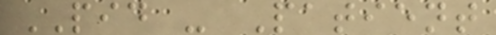PID - Patient
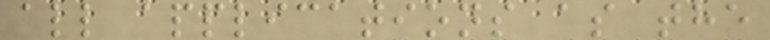all applications as the
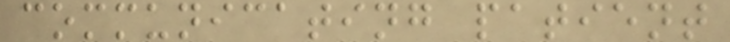communicating patient
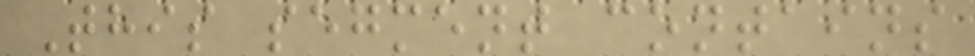This segment contains
